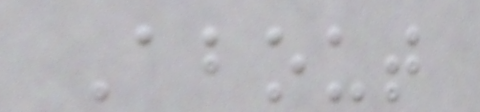About
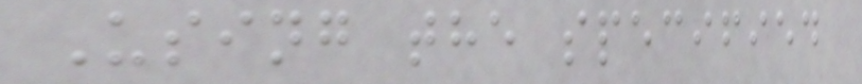Using the specified
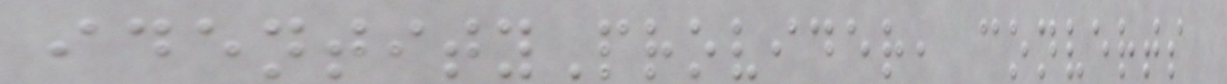identityProvider, converts
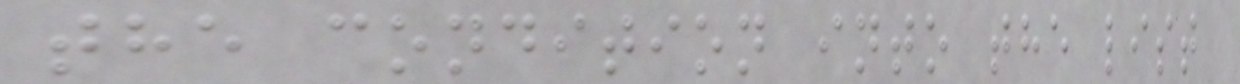the condition into the list
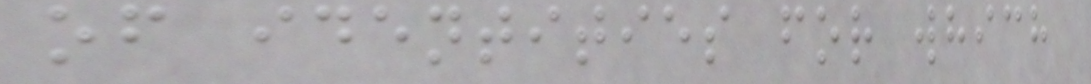of identities for which
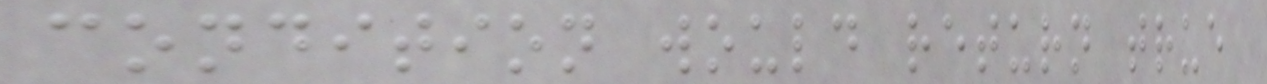condition would return true
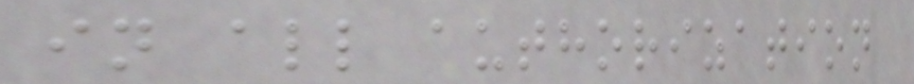in all authorization
